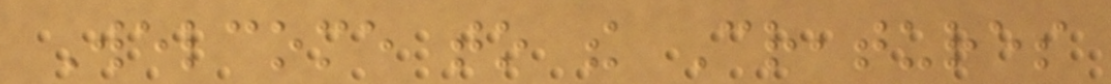Welcome to the Creatures
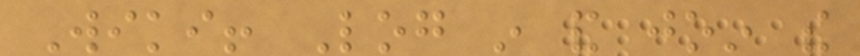Wiki! Log in and join the
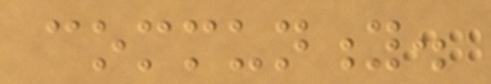community.
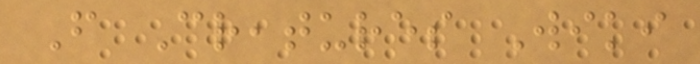From Creatures Wiki
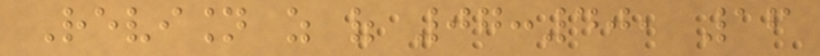Revision as of 07:40, 16
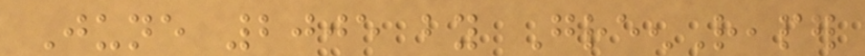June 2005 by GreenReaper
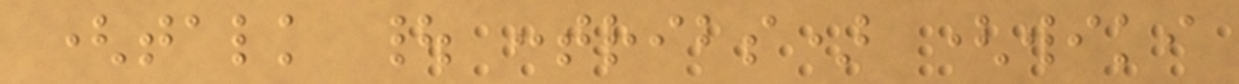(talk | contribs) (wiki
